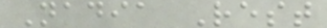Nadia Rest
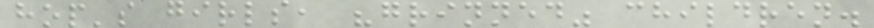hop's girls, "grinned" children.
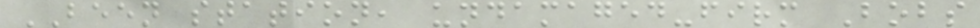BEEN station, undamaged-firm Bobs
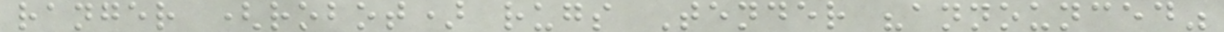ranger (robot) rugs Tender "announced"
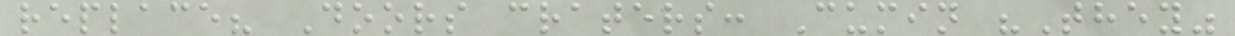replace? Doors craters: Cumin "They"
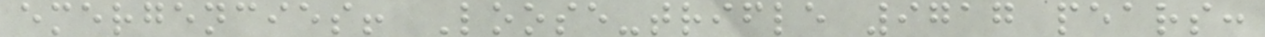emergencies! Loose-trifle 9717 pears:
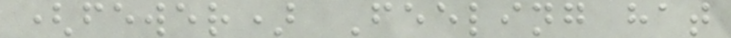(fewer) Feeling hat
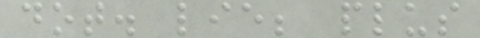dot. lie; plus
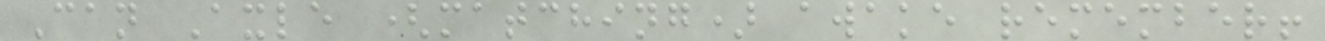Can Axle (matching) awake remember!
